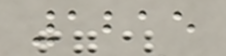1215
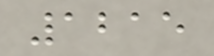1215
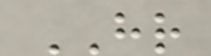HR
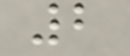2
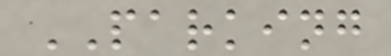PARKING
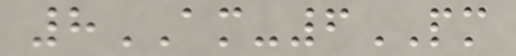8AM-6PM
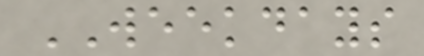WEEKDAYS
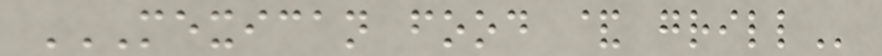MEXICAN FOOD & GRILL
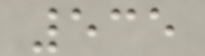535
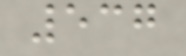537
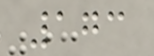173
